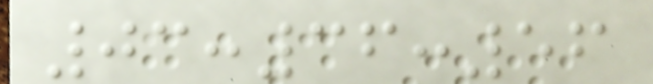03:36:56
